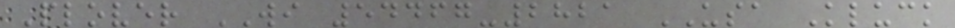Plover WI 54467-2821 USA Kluck
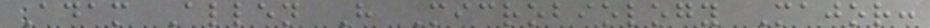Adam Allen H Microbiology Major:
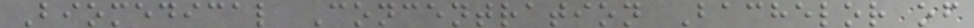Biomedical Concentration Bachelor of
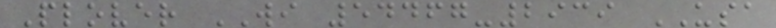Plover WI 54467-2939 USA
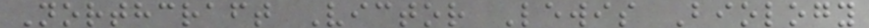Northcraft Victor Lewis Biology
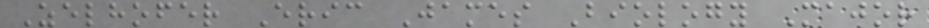Zelhofer Eric James Biology Major
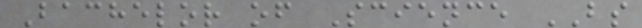Bachelor of Science BS
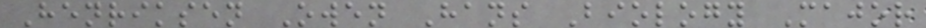Henriksen Owen Hans Biology Major
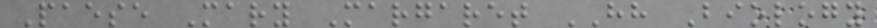Paese Mary Margaret HH Biology
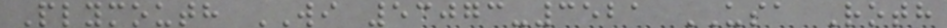Plymouth WI 53073-3521 USA Roth
